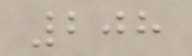208
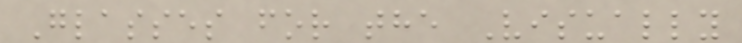Glasses for the Visually
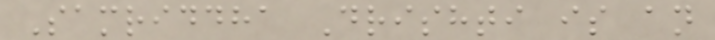Samriddha Drishti is an
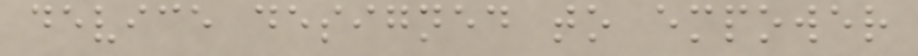device designed to empower
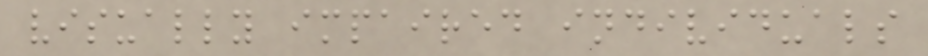visually impaired individuals
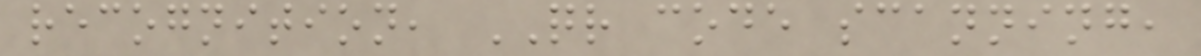recognition, QR code scanning,
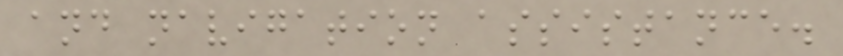and navigation assistance.
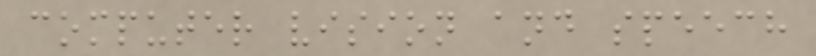computer vision and speech
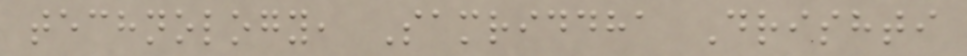technology, Samriddha Drishti
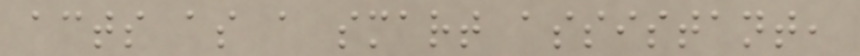acts as a smart assistant,
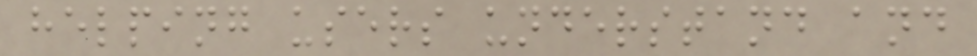helping users understand and
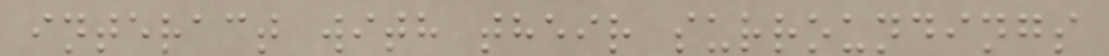interact with their surroundings
